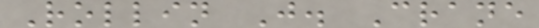Rollin J. Crane
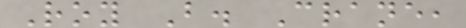Roy B. Crane,
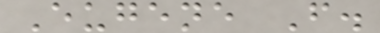Eugene F.
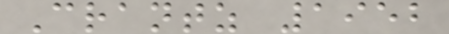Crantz 1952
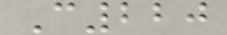C220
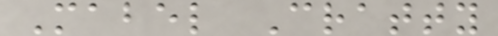Mabel Cratty
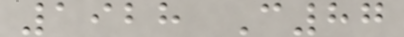1928 C87
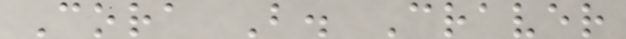Cora B. Craver
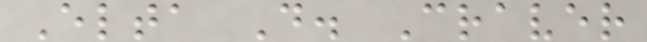Elta D. Craver
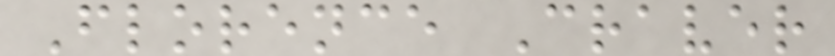Florence Craver
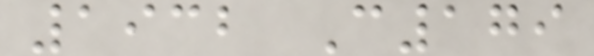1932 C179
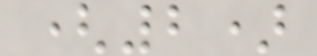(2)
